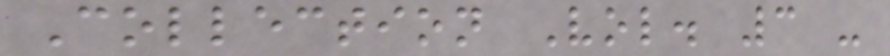Collection Vol. 3 -
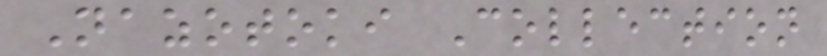Nazotoki Collection
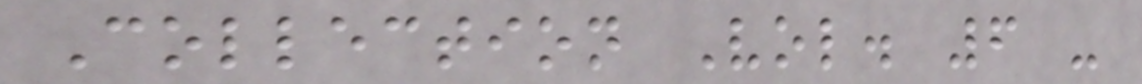Collection Vol. 6 -
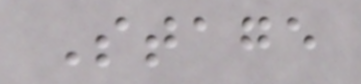Stage
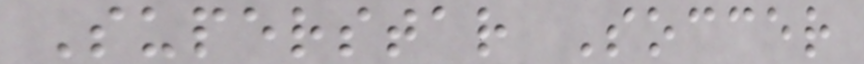Superstar Soccer
